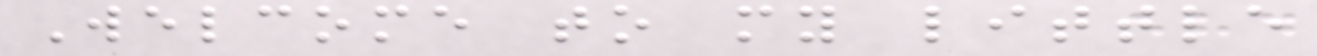Welcome to my little
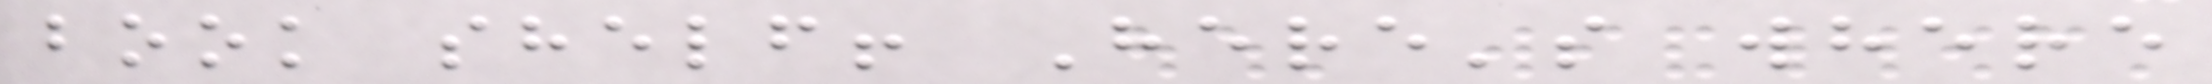book shelf! Here's where
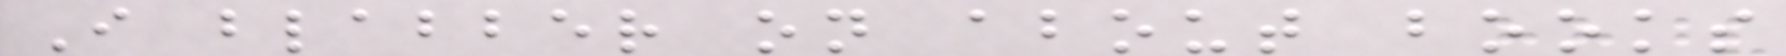I blabber on about books
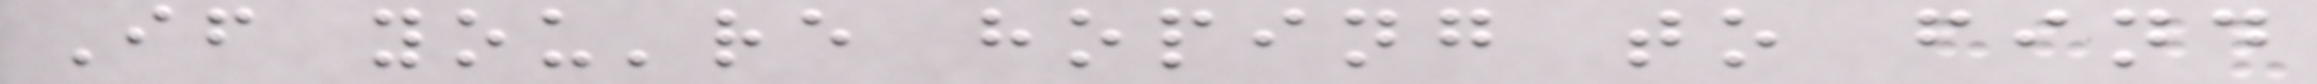If you're hoping to find
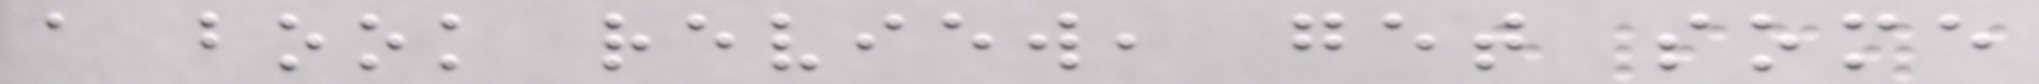a book review, get some
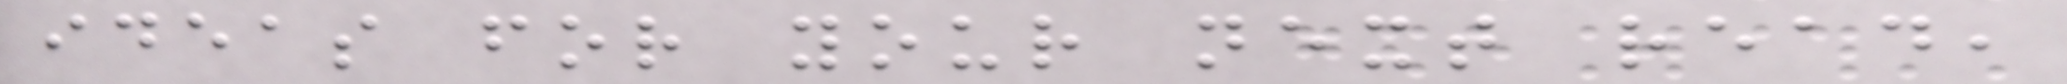ideas for your next read,
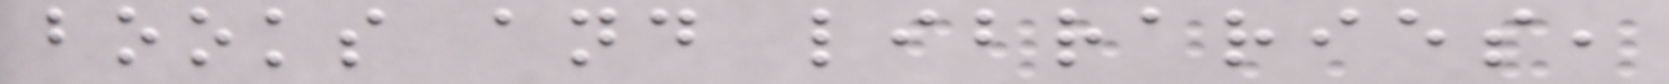books and libraries,
